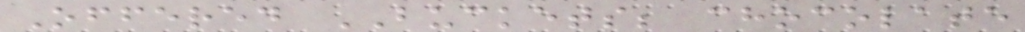Offered BUCKETS; chocolate
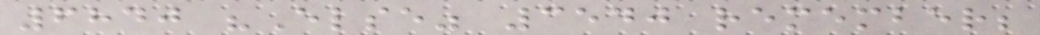6840 "Else" 3540 remember;
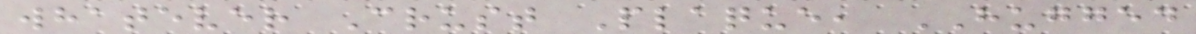whatever Crust Plaque, HUGGED
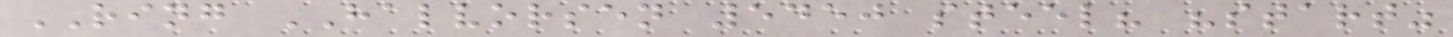RING HALVORSEN 5450 steel? "start"
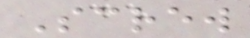Screw
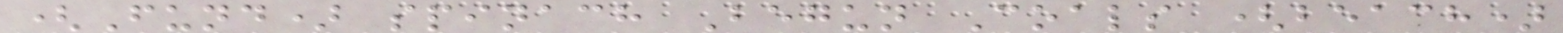(Fund) spinach Begun Coals (beach)
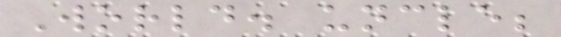World. uncle;
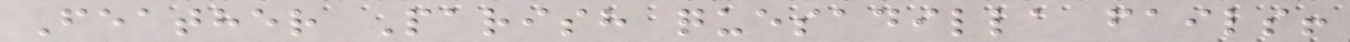Feather Parish quesadilla fails!
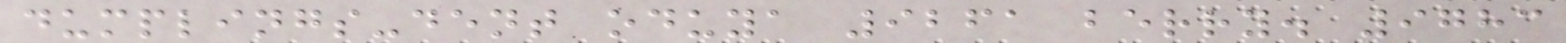dumplings-dent oduya 9261 berry. 9783
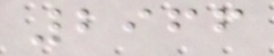2966
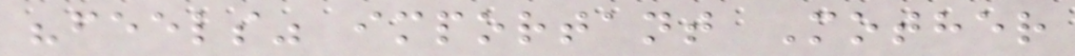"feels" important Mother
